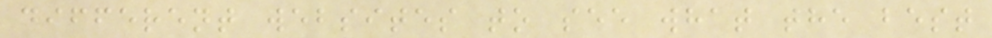different websites to see what the best
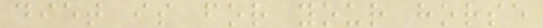diet is for your horse
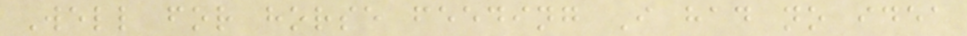Well for horse feeding I had no idea
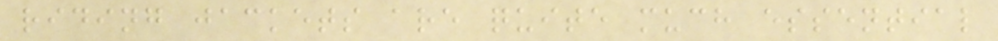riding jackets are quite much essential
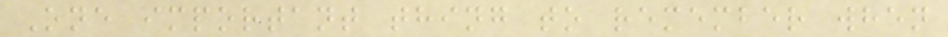One important thing to remember when
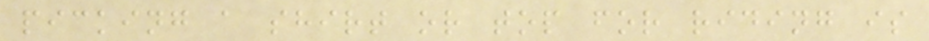picking a shirt or top for riding is
